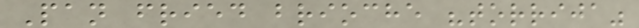Pan fried brioche "torrija"
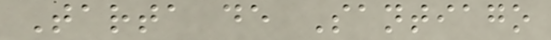Tarta de Santiago
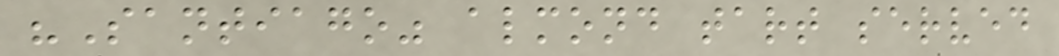"Santiago" almond tart served
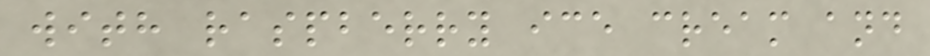with raspberry ice cream and
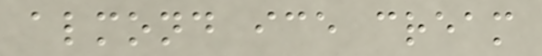almond ice cream
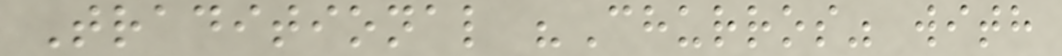Traditional "Churros" with
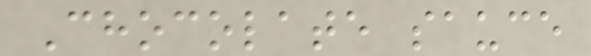Chocolate sauce
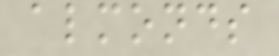almonds
